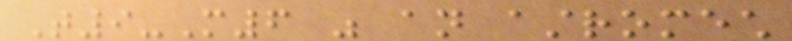T9-M6 was an astromech
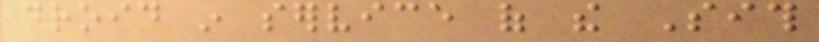droid in service of the Sith
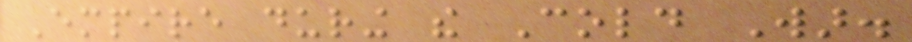Empire during the Cold War.
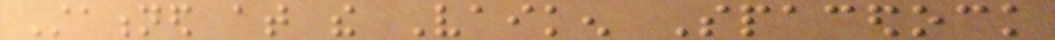Stationed at the Vaiken Spacedock
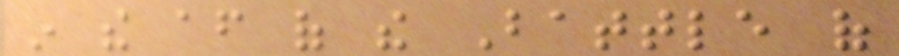in the after of the Battle of
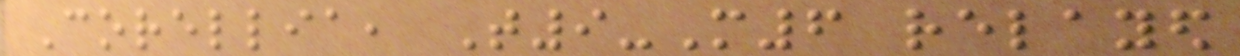Corellia, T9-M6 relayed
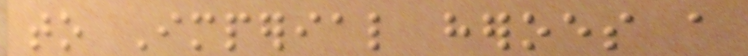to Imperial heroes a
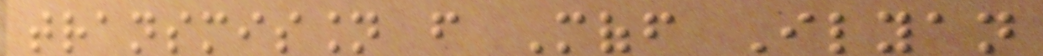transmission from Moff Ilyan
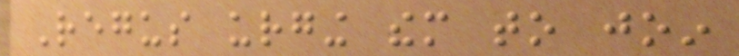Regus urging them to join
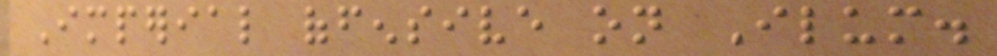Imperial offensive on Ilum.
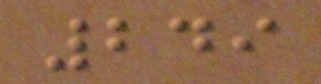249
